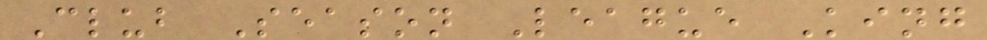Club Season League King
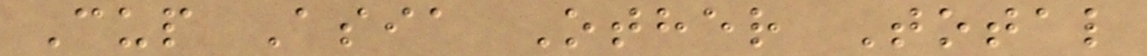Cup Asia Other Total
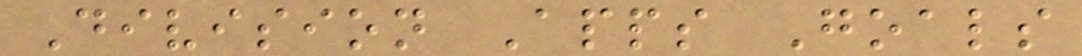Division Apps Goals
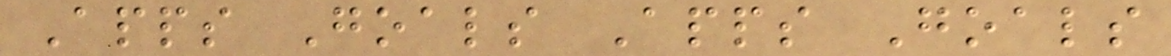Apps Goals Apps Goals
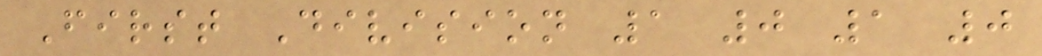First Division 1 0 1 0
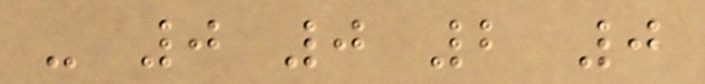- 0 0 2 0
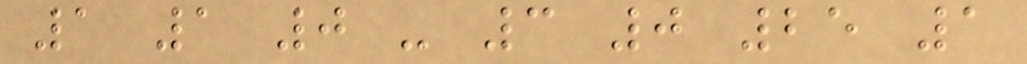1 1 0 - 3 0 25 1
